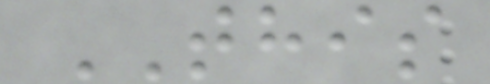THIS
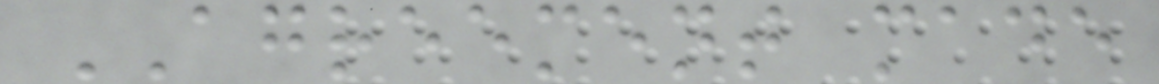AGREEMENT made
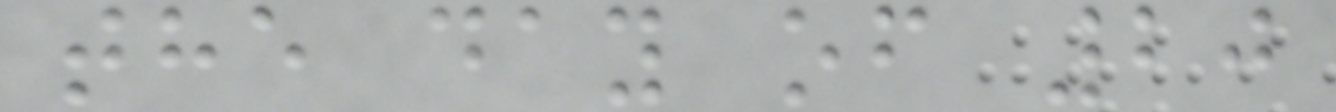the day of 20
